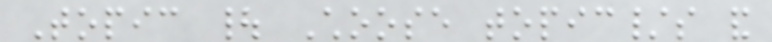Topic | Choose topic/s and
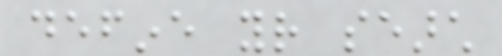define your search
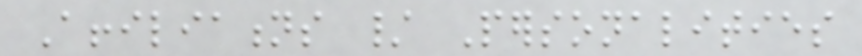Affiliations / Personalities
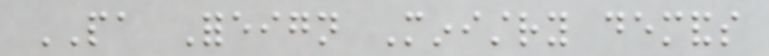PA Foreign Ministry demands
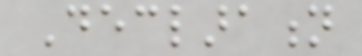Declaration
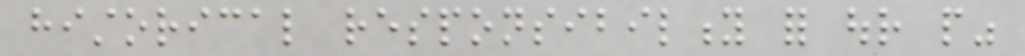historical responsibility for our people"
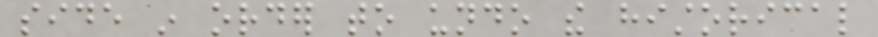side in order to undo the historical
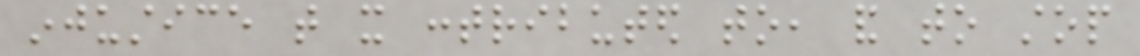injustice that it contributed to, and to stop
